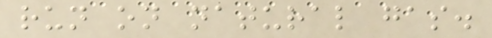run on natural gas.
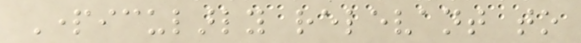Particularly relevant to
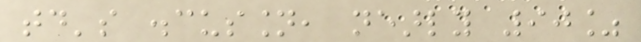today's discussion, nearly 90%
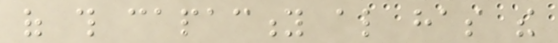of this capacity also has the
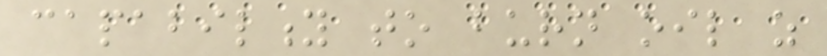capability to burn oil as
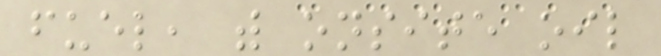fuel, with onsite oil
